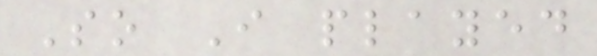So I played
